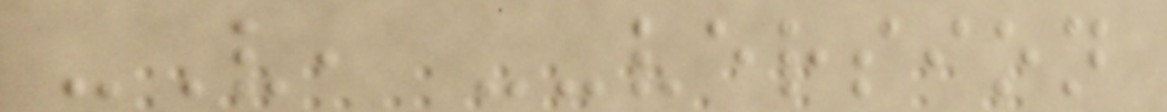-V, --version
